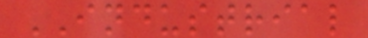INDUSTRIAL
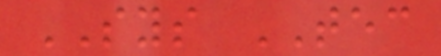SYS TEC
